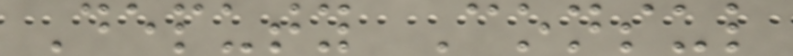Deputy Consul
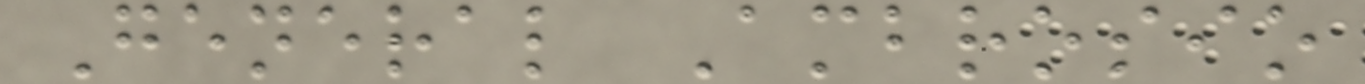General Ambrosio
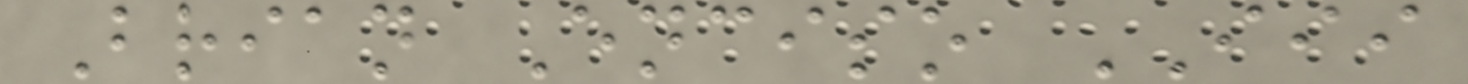Brian Enciso III
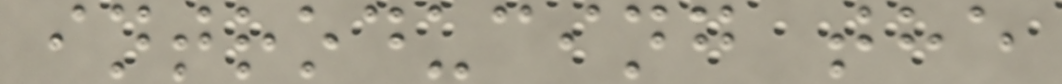introducing the
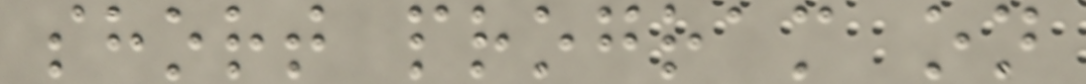short program on
